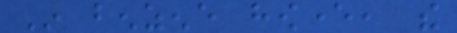In benzene however, the
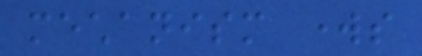mechanism works
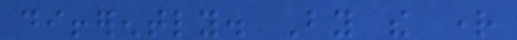differently. By the right
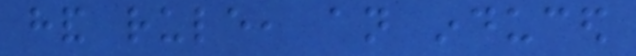hand rule, an induced
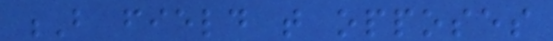B field that opposes
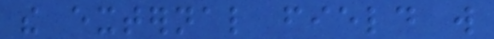the external field will
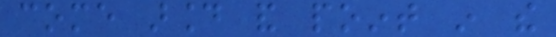come around and point in the
